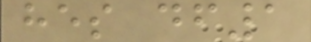hes df1
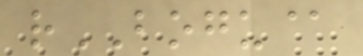rBOGU@
